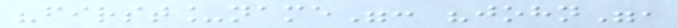"first_name": "john",
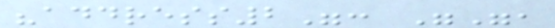"address2": "",
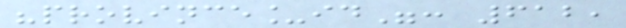"province_id": 612,
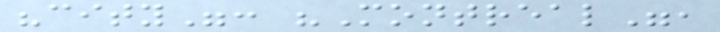"city": "Montreal",
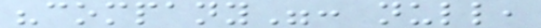"company": null,
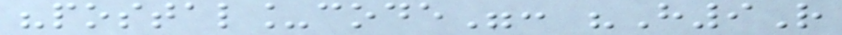"postal_code": "H9R
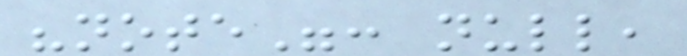"note": null,
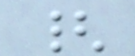{
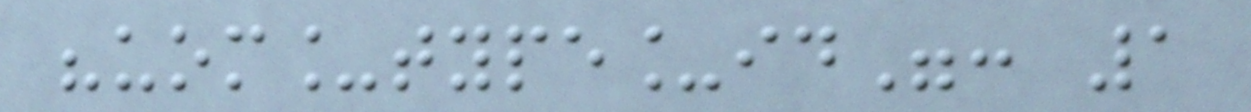"uom_type_id": 1
